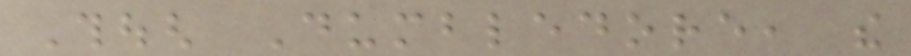Though Dumbledore, the
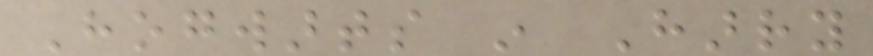Hogwarts in Harry
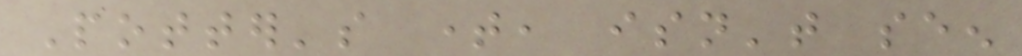Potter's time, isn't seen
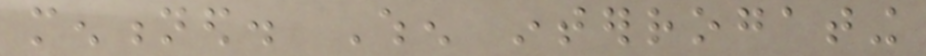mentioned. When interrogating
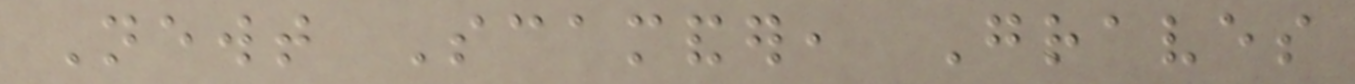Newt Scamander, Graves
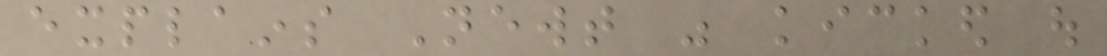explains Newt was kicked out
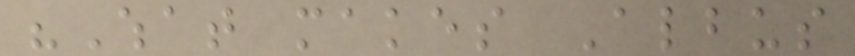"What makes Albus
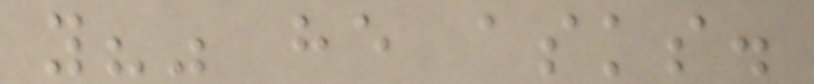you?" he asks.
